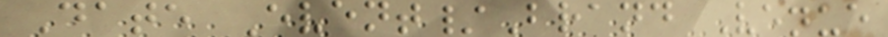Date Event/Brand Venue
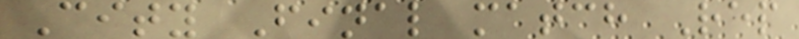City Final match Rep
